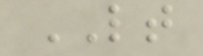LT
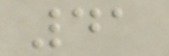41
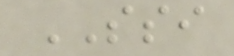SSI
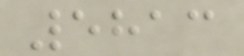5813
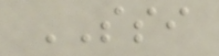SSI
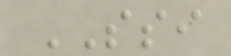SSI
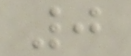0
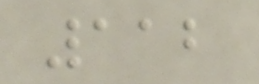112
